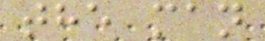the man
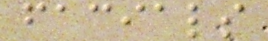facials
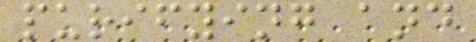purifying and
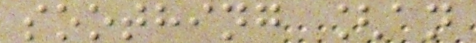soothing [an
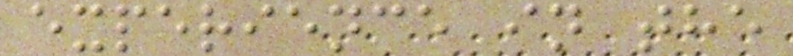experience in the
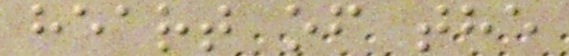heart of the
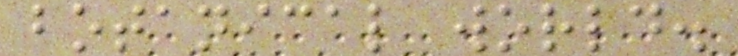botanical world.
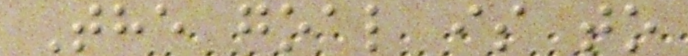The goal is to
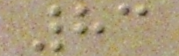83
